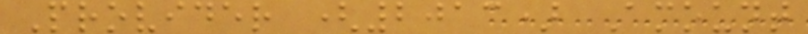Provider (2013) Amount
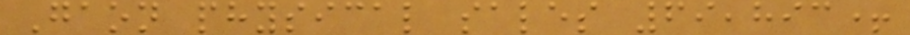Gaon physical sales 69,893+
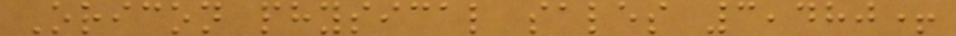Oricon physical sales 3,480+
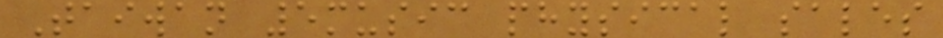Taiwan 5music physical sales
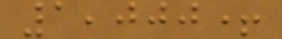1,000+
